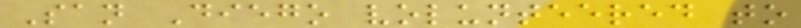San Diego volunteered to
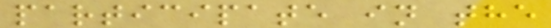participate in the
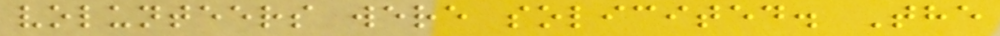volunteers were solicited. The
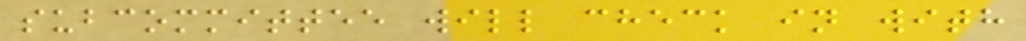subcommittee will check in with
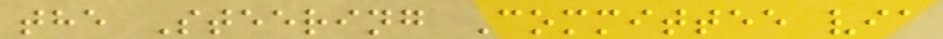the Steering Committee via
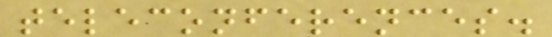teleconferences.
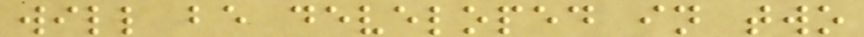will be developed in two
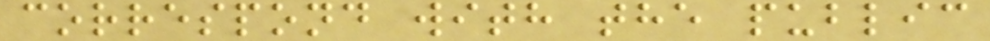correspond with the public
